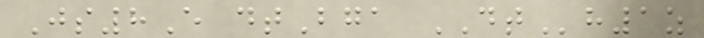Js8E dtBga DTh1z
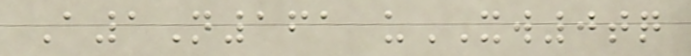A1N161 uXW0tq
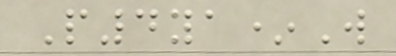P4ya*W
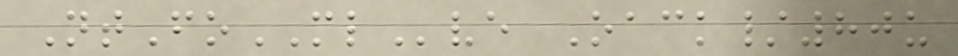NtFoMLve Oack/80u
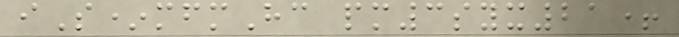iS*mfmHc pm3syx21+
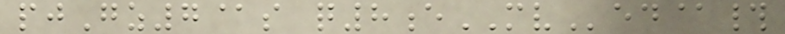pjGz7@s q8eMVed@#
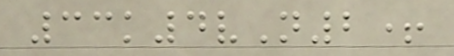33k4vN2+
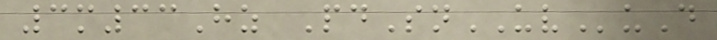3m33Hz PdSnUVuD
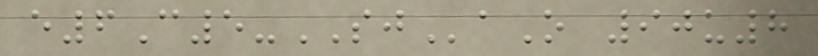e6C5-SJaO 90u8
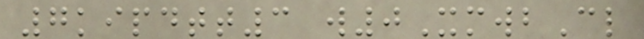7kipdtt3 w0XmwbCl
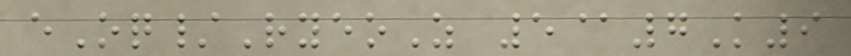eOq/RyeoZ 5@7K9
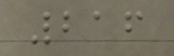216
